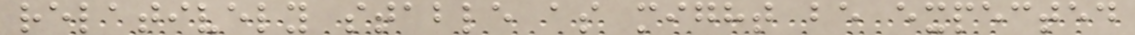relatively stable as might be expected
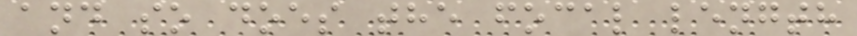and so does the focal length
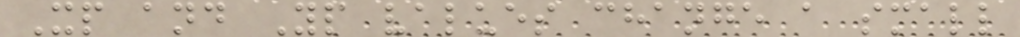Xp and Yp values change a small
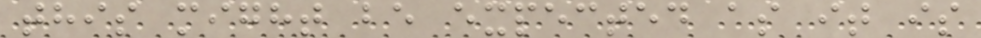this might be expected as it is
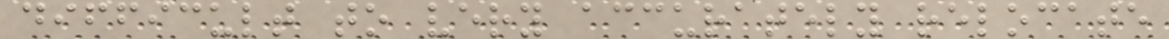difficult to very accurately relocate
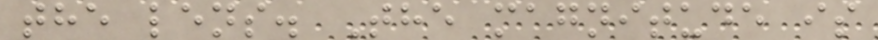the lens. The magnitude is
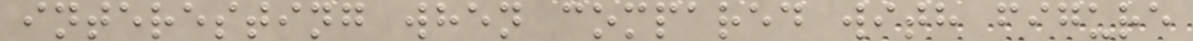interesting when compared with figure
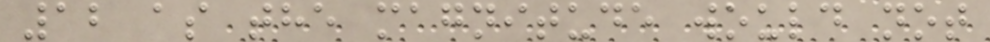12 as the magnitude would not
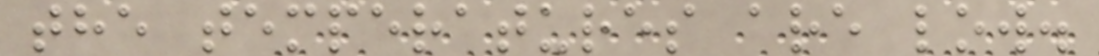the temperatures are low.
